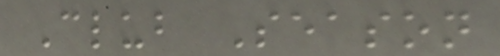Club Season
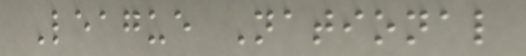League National
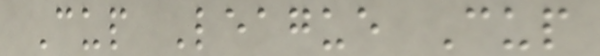Cup League Cup
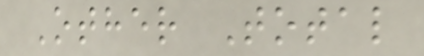Other Total
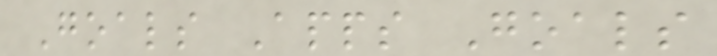Goals Apps Goals
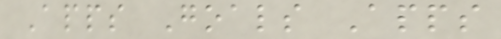Apps Goals Apps
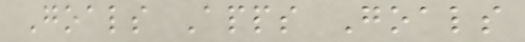Goals Apps Goals
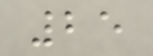25
